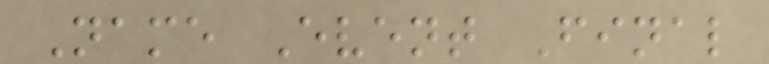Name Event Final
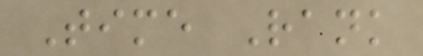Time Rank
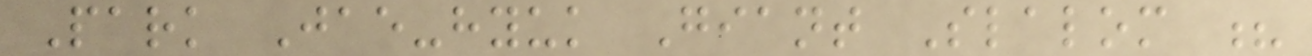Park Jae-hyuk Giant Slalom ?
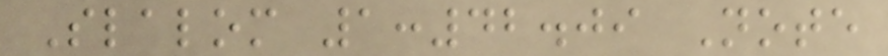Slalom 1:42.09 Note
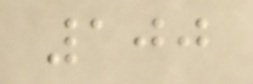100
